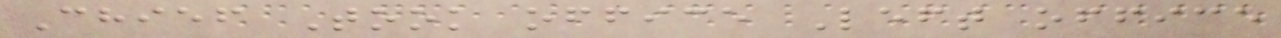Chief Took office Left office
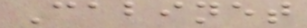Cabinet
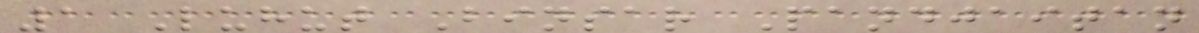1 Luhut Binsar Pandjaitan
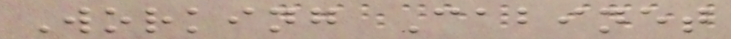Working Cabinet
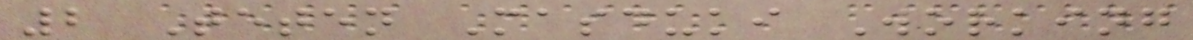2 Teten Masduki Working
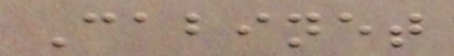Cabinet
